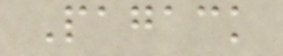Pagack
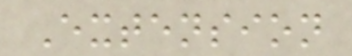Extension
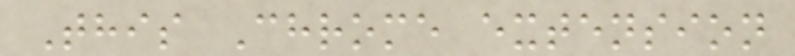This Chrome extension
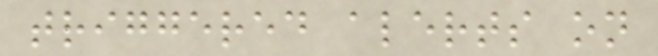triggered alerts on
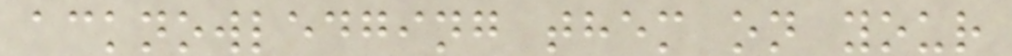acknowledging them on your
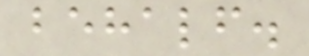behalf.
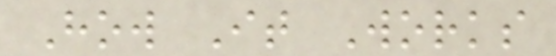How It Works
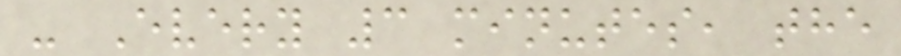- Every 3 minutes, the
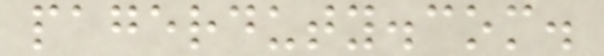pagerduty.com.
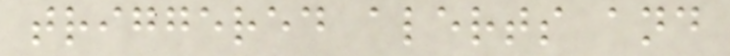triggered alerts and
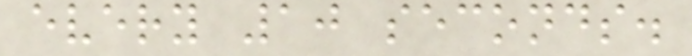every 10 seconds.
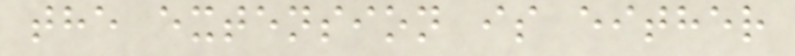the extension is either
